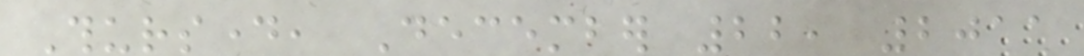Thursday, December 22, 2011
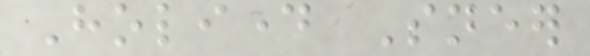Holiday Sneer
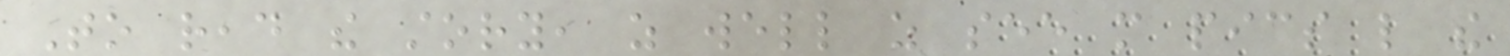To read the story, as well as see more pics like the
